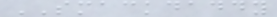SMACKDADDY
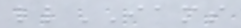llIAMS
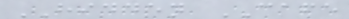HIDDEN CAFE
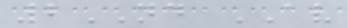2ND AV
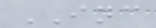INC
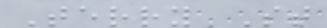Terry St
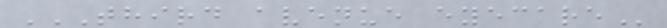THIRD AVENUE EYECARE
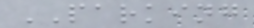PARKING
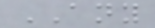ANY
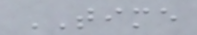TIME
